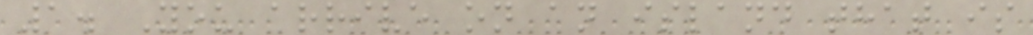1. You arrive on an island that is
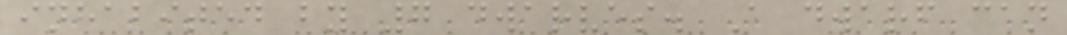inhabited by 7 dwarves. A dwarf can
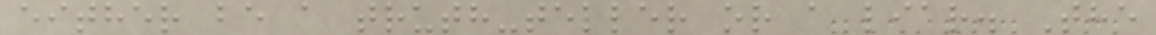either be a truth-teller or a liar. The
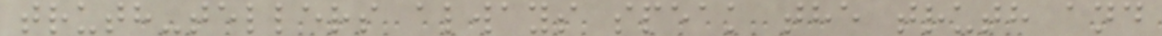truth-tellers always speak the truth and
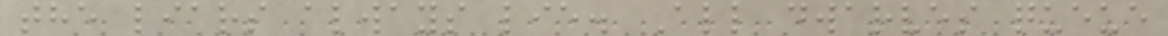the liars always lie. All dwarves queue
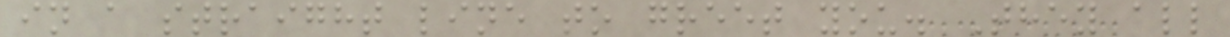in a straight line to greet you. They all
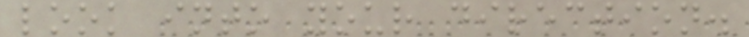look into your direction.
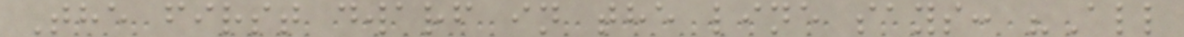The first dwarf in the line says: "All
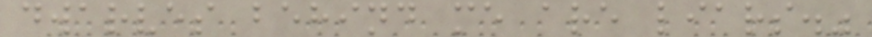dwarves behind me are liars."
